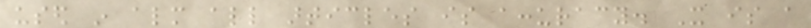used in almost all articles is accuracy. It is a
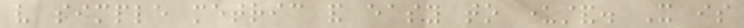very simple metric and easy to understand. It is
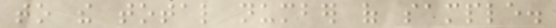to the total number of sample.
